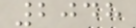2048
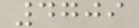4709
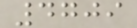4709
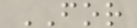FOR
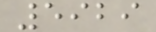5929
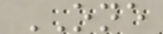ONE
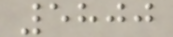5800
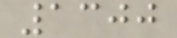1300
